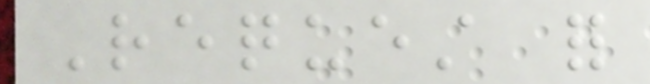Request for
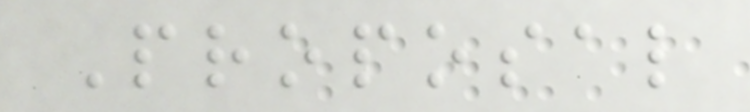Proposal
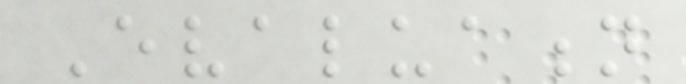Evaluation
